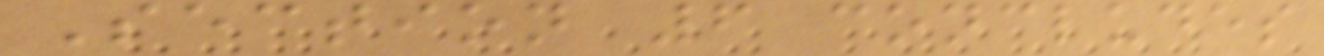Section 6 concludes
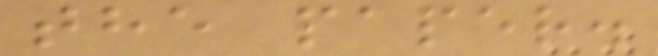the paper.
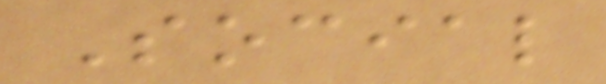Social
